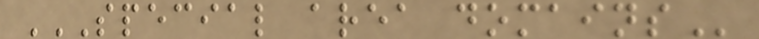SPECIAL AREA DOMAINS
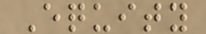Equity
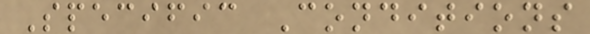Specific Conditions
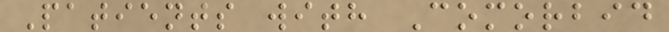Patients with Comorbid
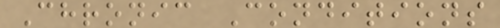Chronic Conditions
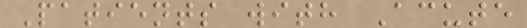Patients with Acute
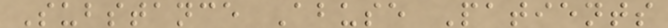Substance Abuse Patients
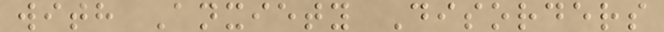with Anxiety Disorders
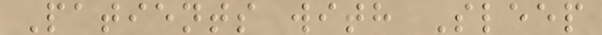Patients with Sleep
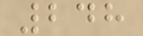248
